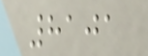8101
